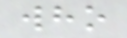who
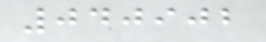040902
